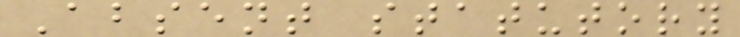Absent statutory
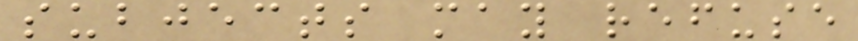subjects may refuse
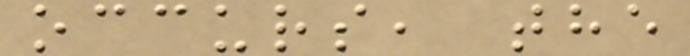occurs, the
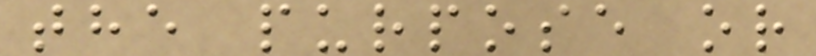the purpose or
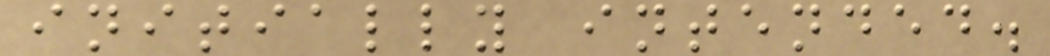initially intended.
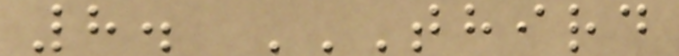8. THIRD
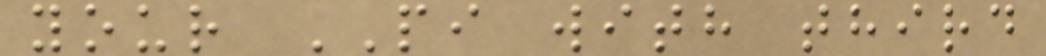your PI with third
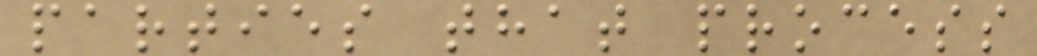parties that process
